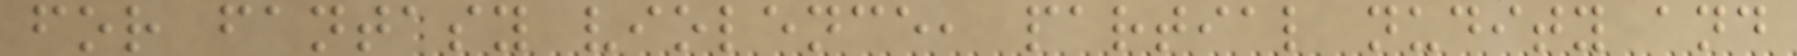for fantasy violence, partial nudity and
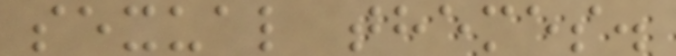sexual themes.
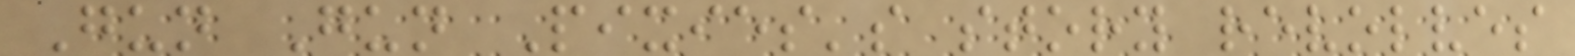Gun Gun Pixies's story revolves
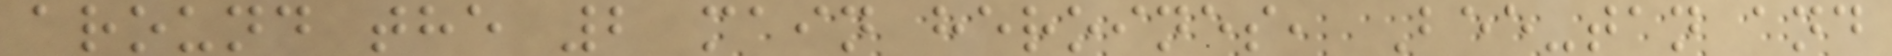around the 2 main heroines, Bee-tan and
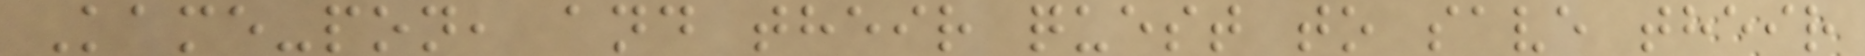Kame-pon, and their quest to save their
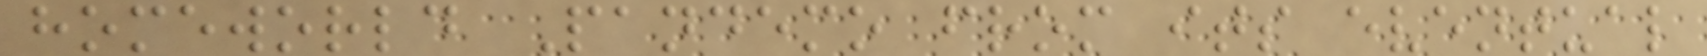homeworld Pandemo from its eventual
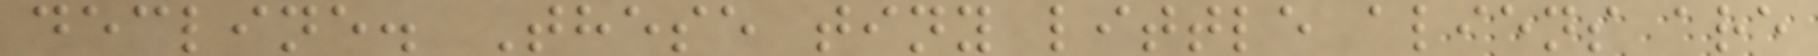decline. These tiny little aliens are
